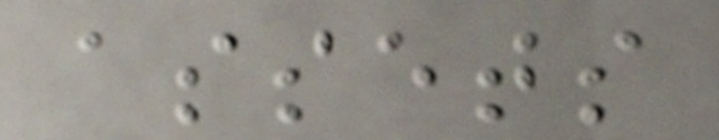assets
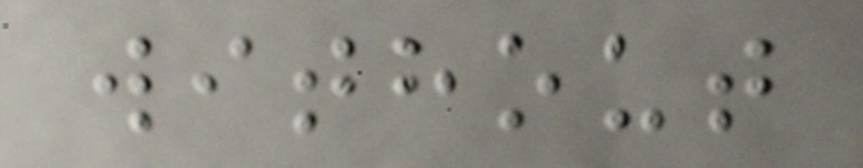without
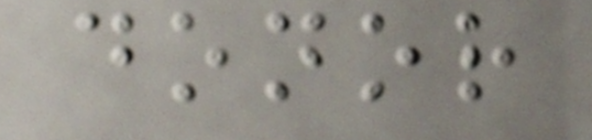donor
